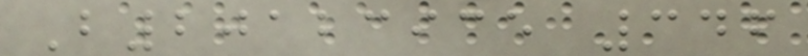B20123935 346
